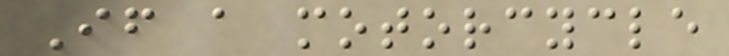If a motorcycle
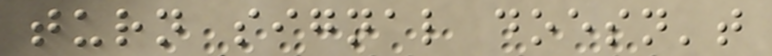turn signal doesn't
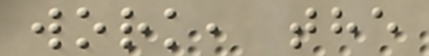work, the
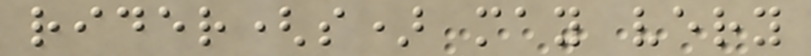rider(s) may very
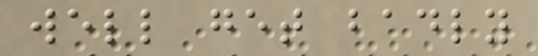well get badly
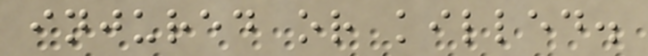injured or killed.
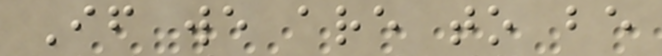If we are to be
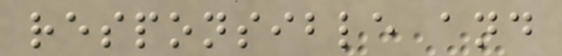responsible and
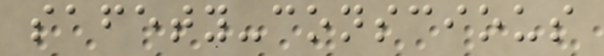safety-conscious
